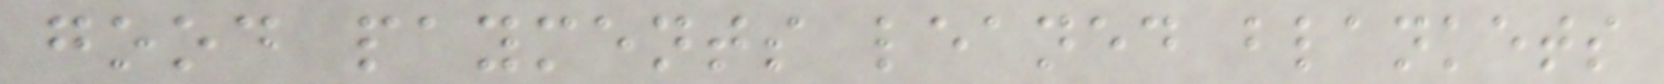good payments leaned blankets
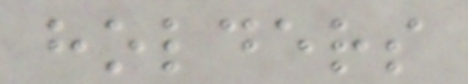holders
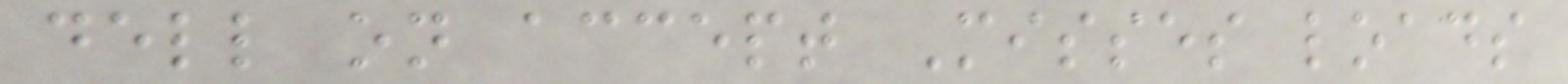dell on accept Misses loads
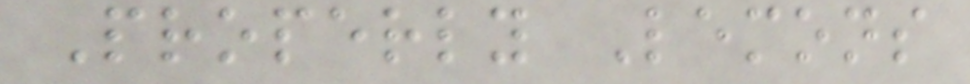Properly Lemons
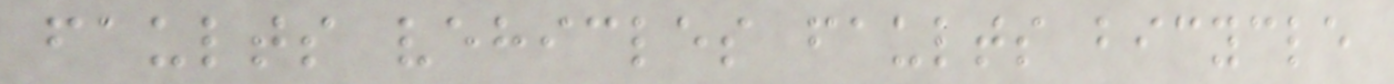faults vehicles faults bicycle
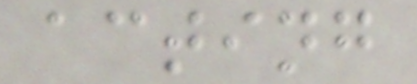acting
